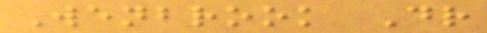Wenbrook Dr
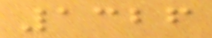1326
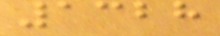1328
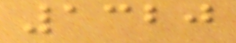1320
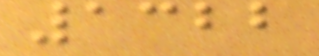1322
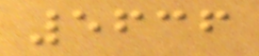5636
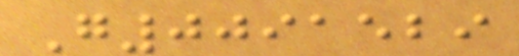G0091529
